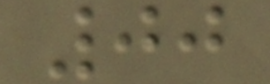00
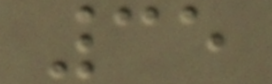35
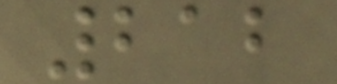212
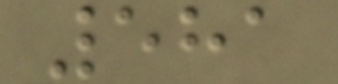581
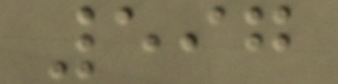597
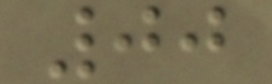00
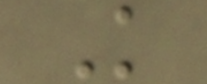K
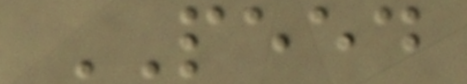PEED
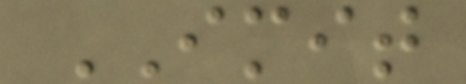IMIT
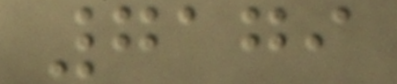7179
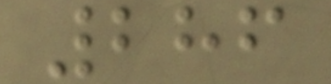286
